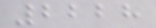2228
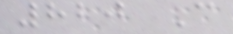820 C
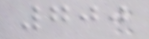700
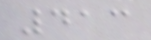413
